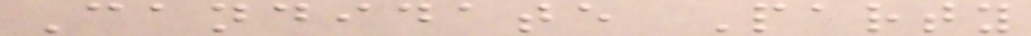Candidate Party
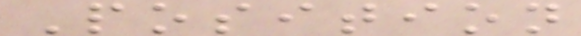Position
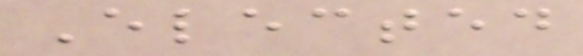Elected
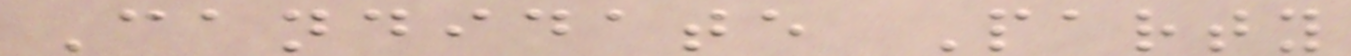Candidate Party
